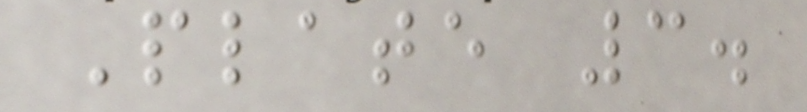Plate 3.
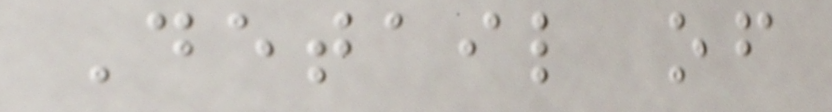Detail of
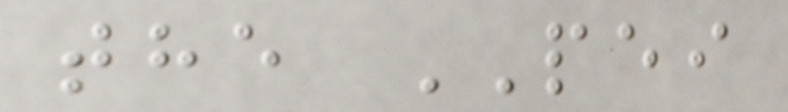the PEI
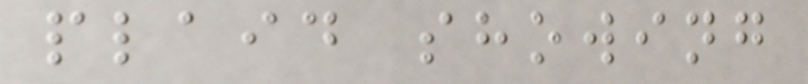plaid showing
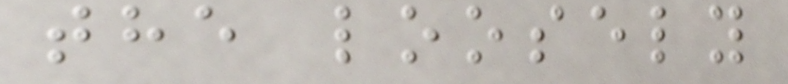the loosely
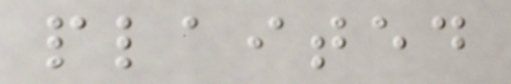plaited
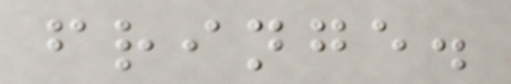fringe.
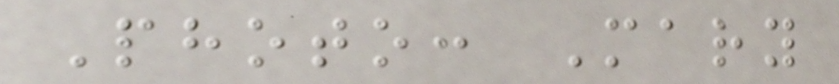Photo: Mary
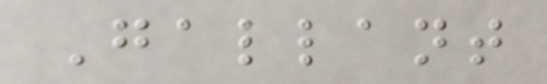Gallant
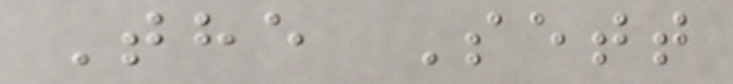The Sett
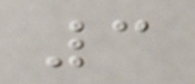3
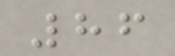86
